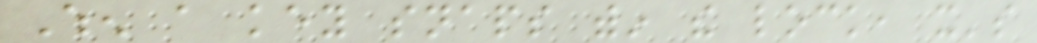When a key snaps within the lock, it's
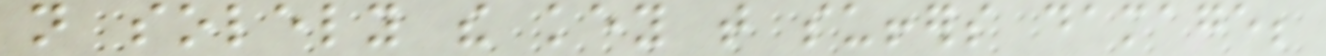not solely the key that suffers damage;
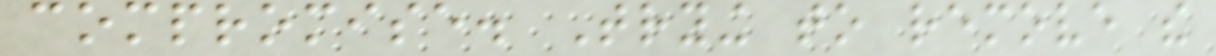compromise. Trying to remove the
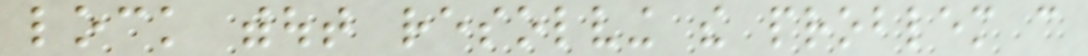lock without resolving the problem can
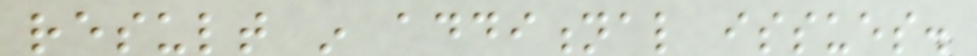result in additional issues.
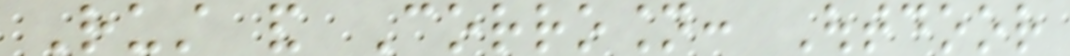Rust and Corrosion: Outdoor
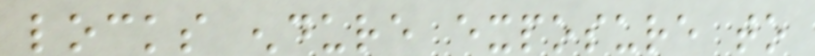locks endure exposure to
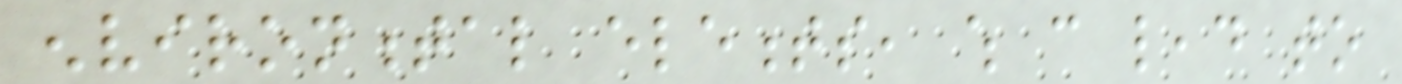environmental elements, which can lead to
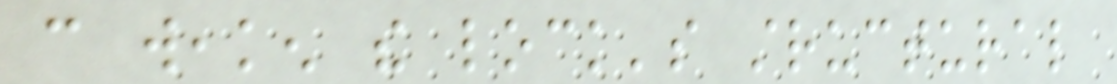can weaken the lock's structural
